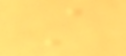A
